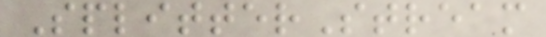SplitterStream
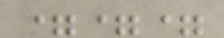===
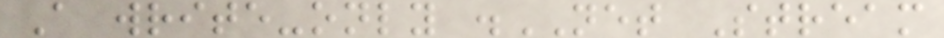A write-only .NET Stream
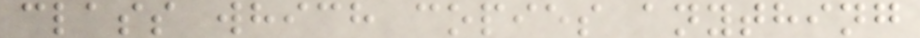class which copies anything
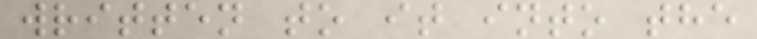written to it into the
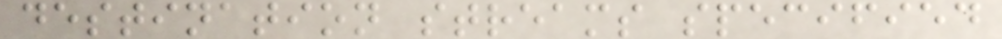destination streams specified
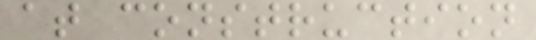at construction
